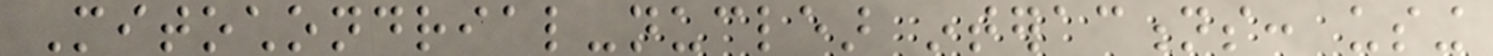Mitochondrial-nuclear interactions: using
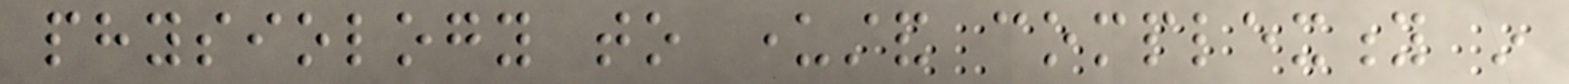physiology to understand complexity in
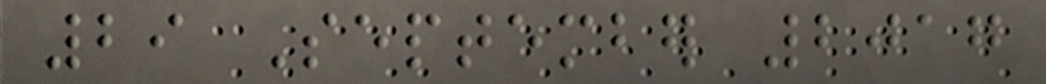29 September 2017
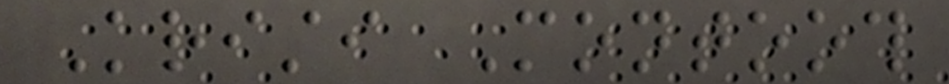Kristi Montooth
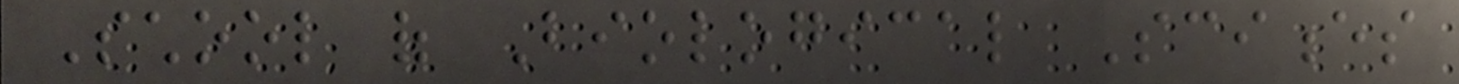School of Biological Sciences
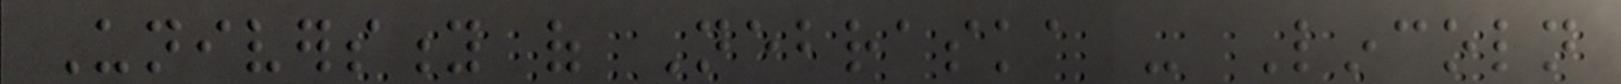University of Nebraska - Lincoln
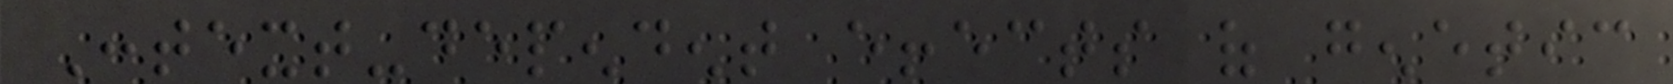Context-dependent effects of genetic
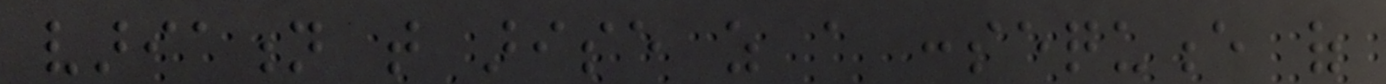variation that arise as a consequence of
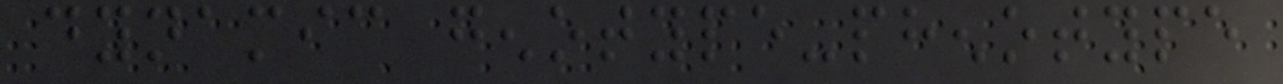dynamic genotype-phenotype
